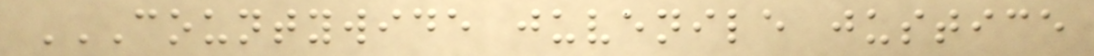COUNTYWIDE JUVENILE JUSTICE
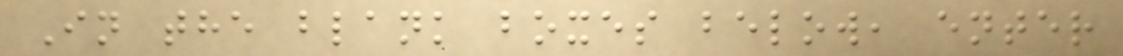In the blank boxes below, enter
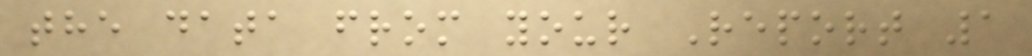the data from your Report 1
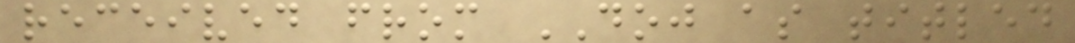received from DOJ as titled
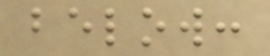below:
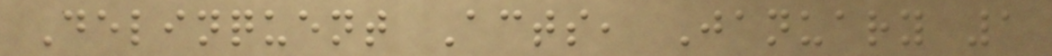Delinquent Acts, January 1
